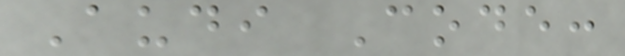Audi Code:
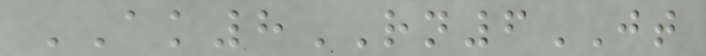AK8RN6JT
